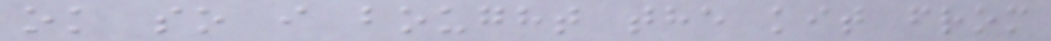ok so i bought the kit from
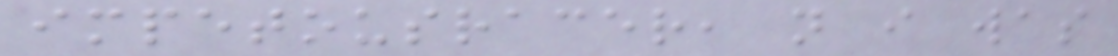impetousracer, n i was
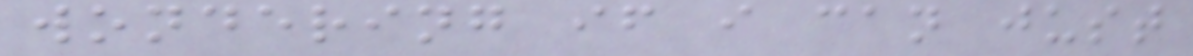wondering if i can just
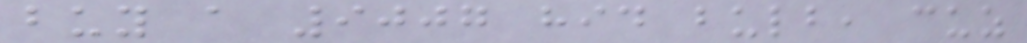buy a 9007 hid bulb, cuz
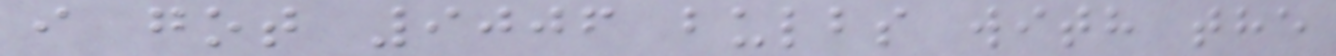i got 9006 bulbs with the
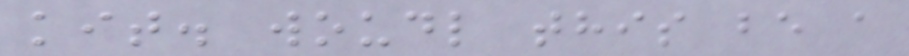kit. woudl this be a
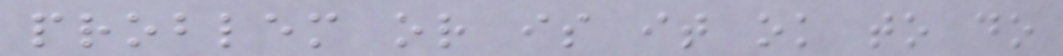problem or is it ok to do
